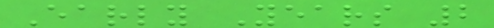Early Years 2
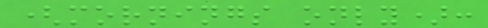(mornings only):
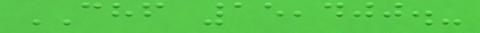CHF 15,400.-
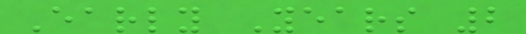Early Years 2
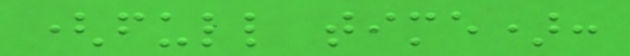(full time):
